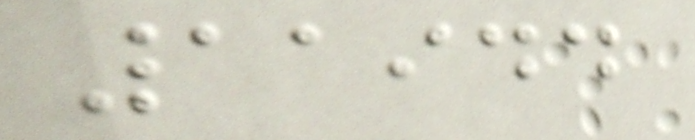11944
